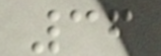36
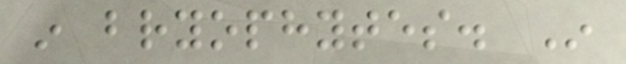in bryophytes. In
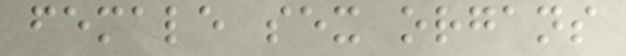female sex organs
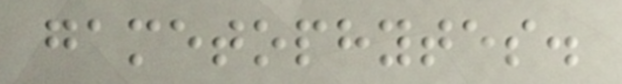gametophytes.
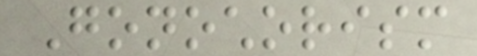Gonochorism
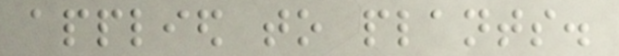applied to plants.
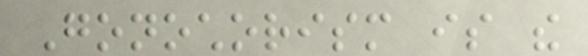Gonochorism is the
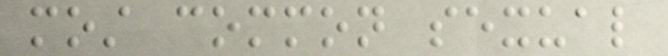most common sexual
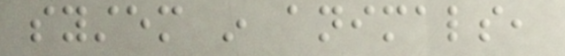system in animals,
